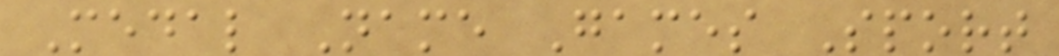Medal Name Games Sport
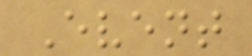Event
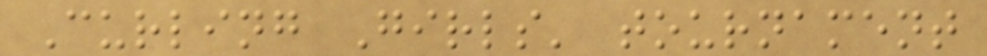Curling Girls' tournament
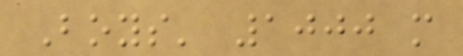Boys' 1000 m
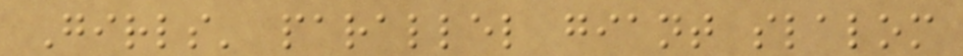Girls' parallel giant slalom
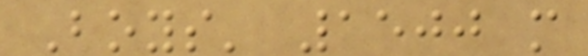Boys' 1500 m
